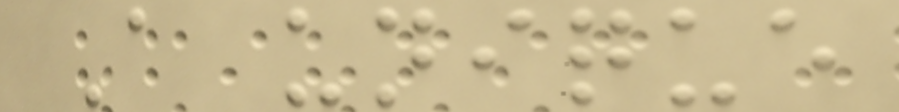A unique
